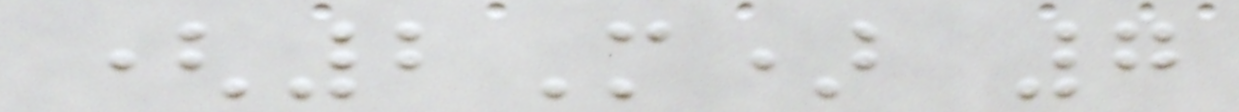(2M) 7
